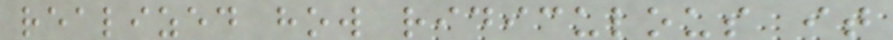realized how ridiculous it
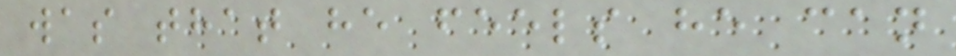was that he feels he can
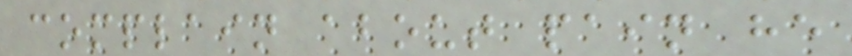complain about pain he
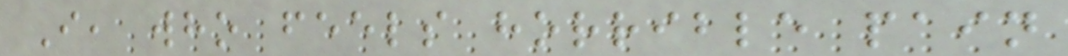I, who feels horrible pain
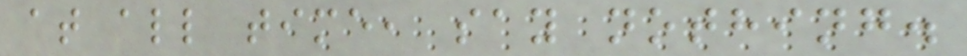at all time, say nothing.
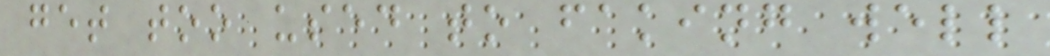get too used to faking well
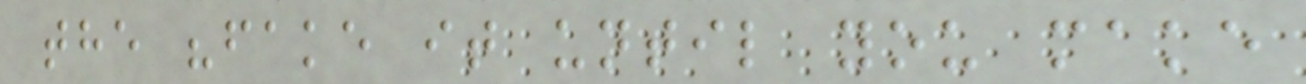the "fake it until you make
